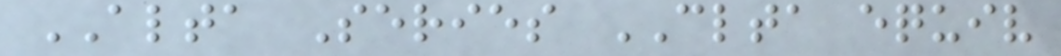ALTA Series CLTA equiv
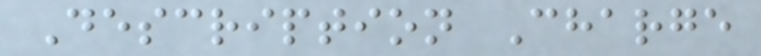Description Charge
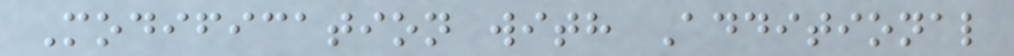Modification with Additional
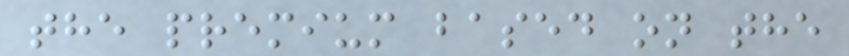the premium based on the
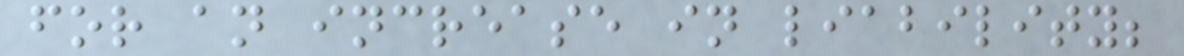for an increase in liability;
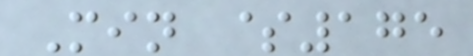Min $175
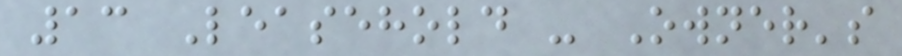13 Leasehold - Owner's
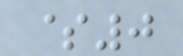$0
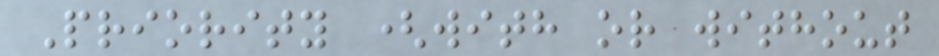Priority (with or without
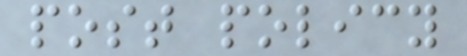post policy
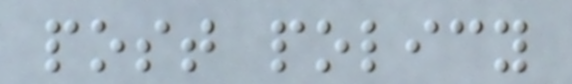post policy
